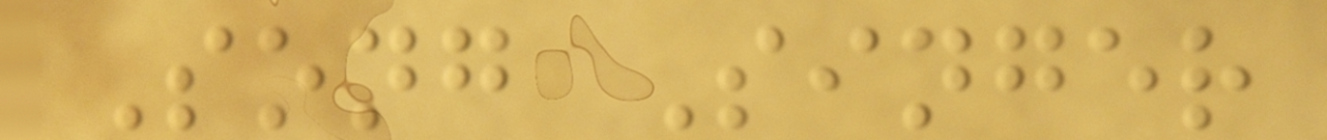Song Singer
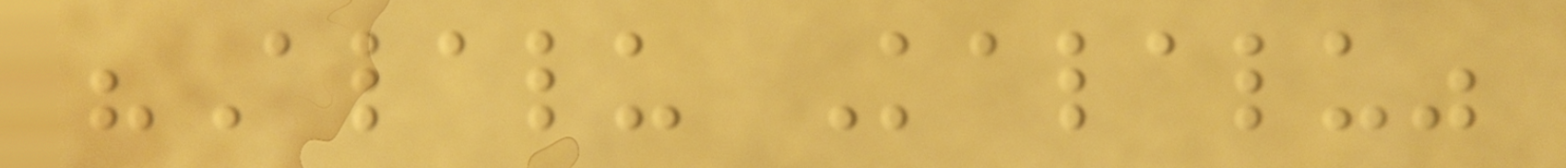"Alalu Kalalu"
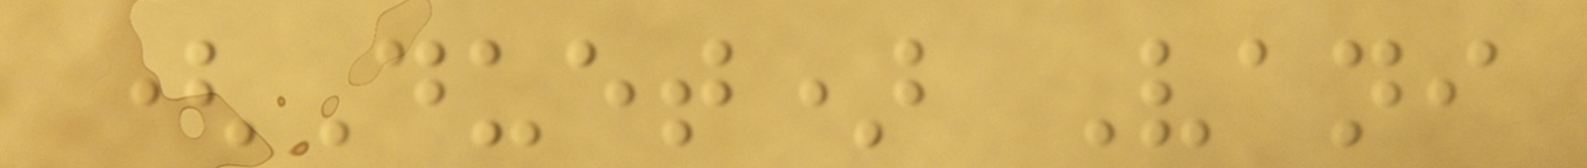(Duet) Vani
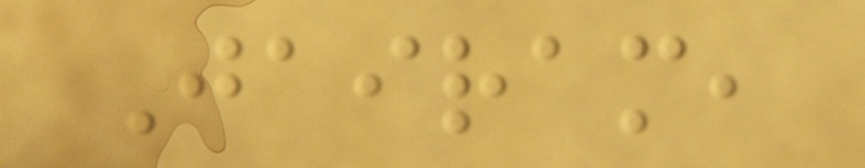Jairam,
